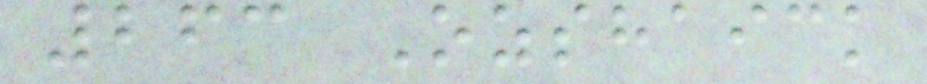263 Ozshaick
